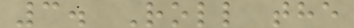3. Roll the
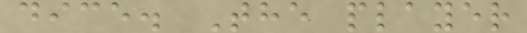dice. The player
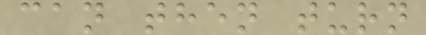can then turn
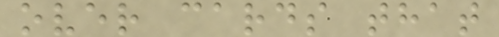over cards that
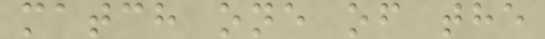match one of the
